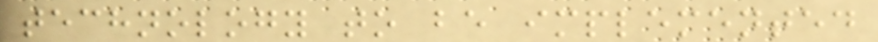technology to be implemented
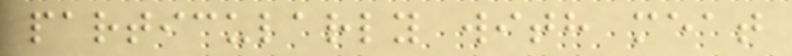particularly with meat
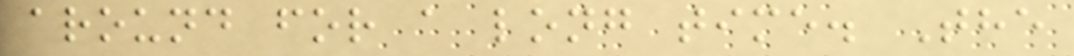around for a long time. The
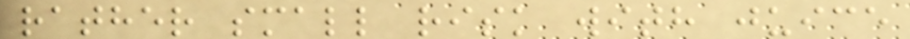rather small risk with juice
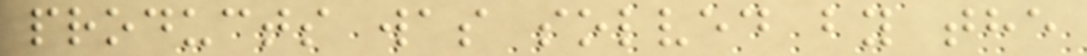products was solved by the
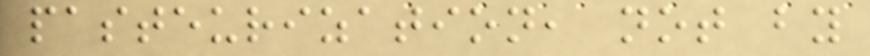pasteurization, not by
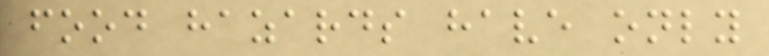food hazards have only
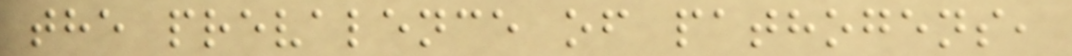the prevalence of pathogens,
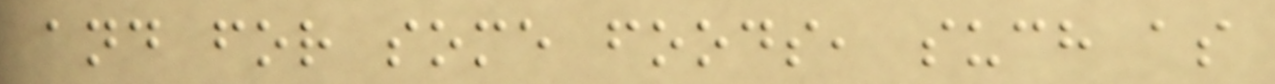and for some foods, such as
